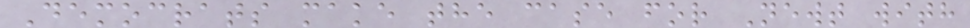Democrats make the case for Newt with
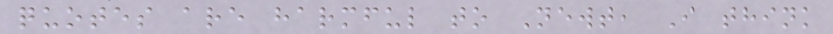quotes are harmful to Newt, I think
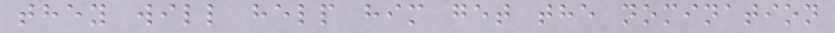they will help him get the nomination
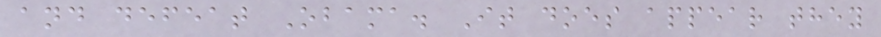and defeat Obama. It does appear they
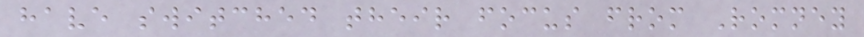have switched their focus from Romney
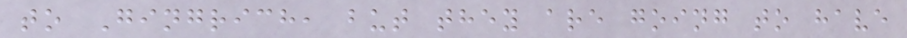to Gingrich, but they are going to have
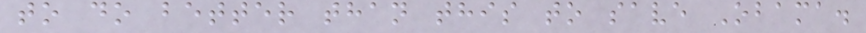to do better than this to save Obama.
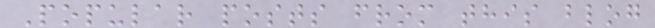Popular posts from this blog
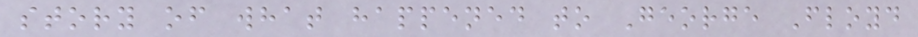story of what happened to George Floyd
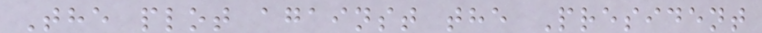The plot against the President
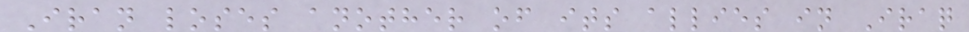Iran loses another of its allies in Iraq
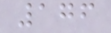176
